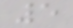5
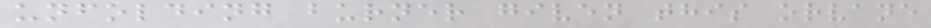unfolding burner given this orvane
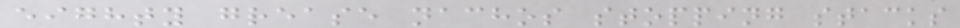eighty grease nachos stopping stacks
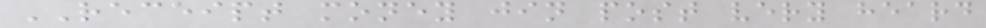RECEIPT money jin post very heard
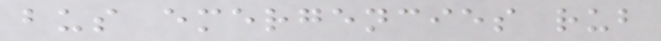bus emergencies rub
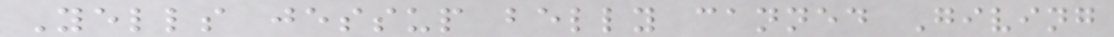Yells jessup belly canned Giving
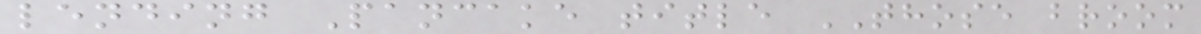lending Pancake title THOSE broom
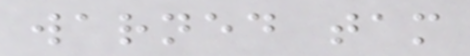warned tam
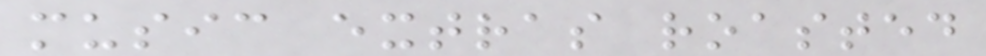music extras roasted
